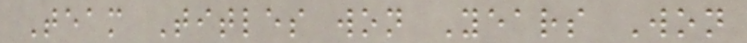Team Titles won Years Won
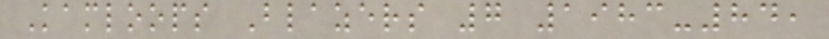Kamloops Blazers 7 1983-84,
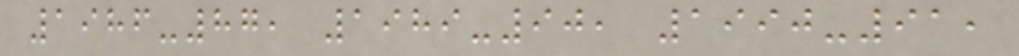1986-87, 1989-90, 1990-91,
